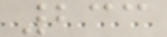233
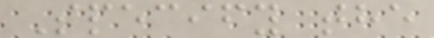Specify the
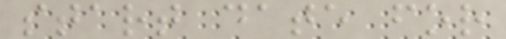start date for
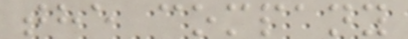the company
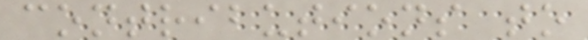contributions to
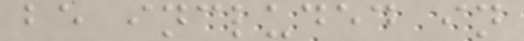be included in
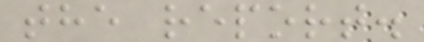the report.
